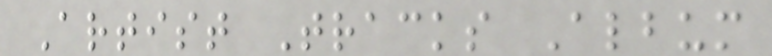Artist Tracks Album
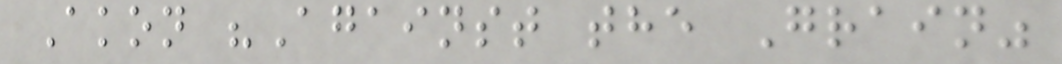Akon "Against the Grain"
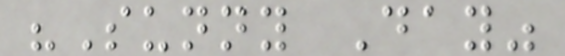"Sunny Day"
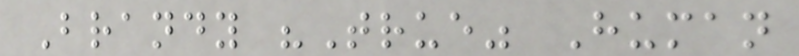Brandy "True" Human
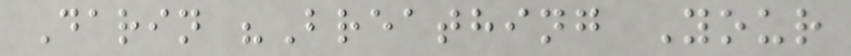Darin "Breathing Your
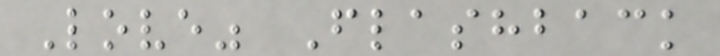Love" Flashback
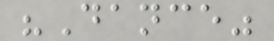"Dance"
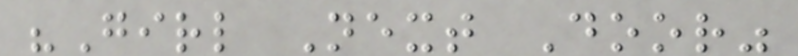"Girl Next Door"
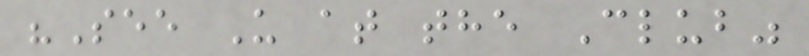"See U at the Club"
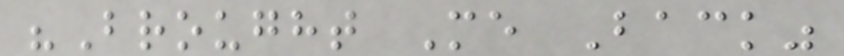"Brought Me Back"
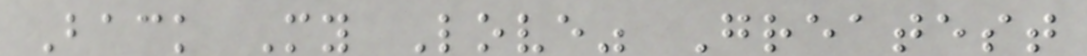Back My Love" Greatest
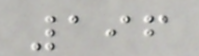196
